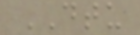DTU
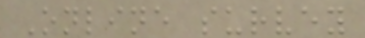Online survey
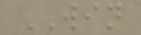WIN
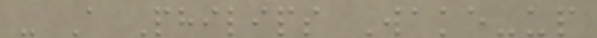- A Philips Wake-up
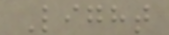Light
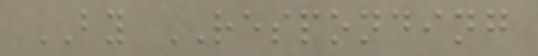BY RESPONDING
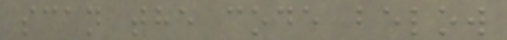scan the code below
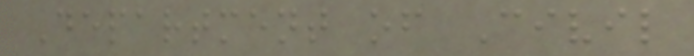Department of Civil
